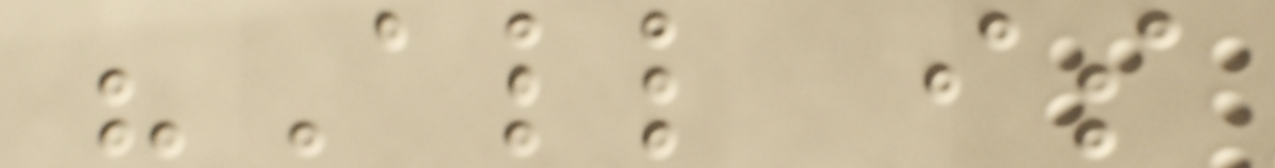"All is
